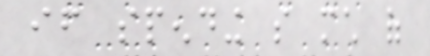if spending so much of
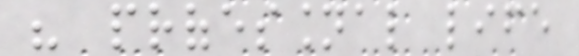his professional life
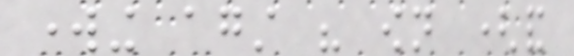working against his own (and
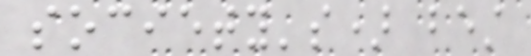society's) best
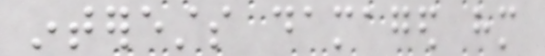interests damaged him
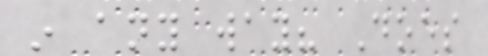in any way? Does
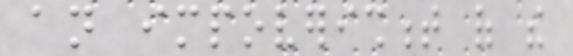an impoverishment of the
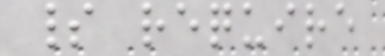spirit require
